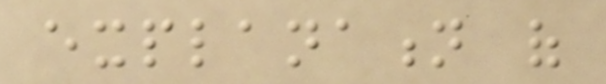explanation of
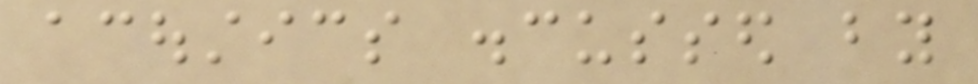acoustics discussed by
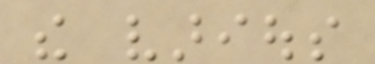the various
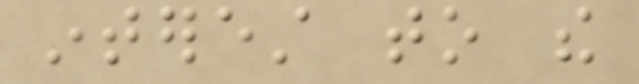interest to the
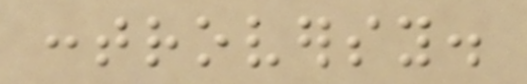controversy.
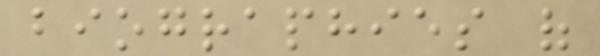biographies of
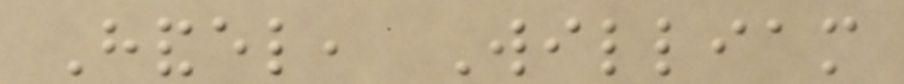Handel, William
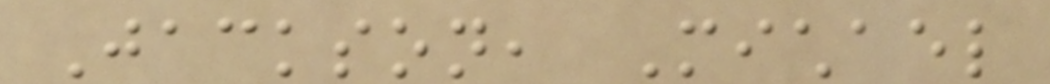Jackson, Michael
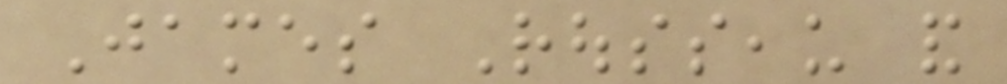James Rousseau and
